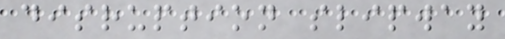disruption slipway
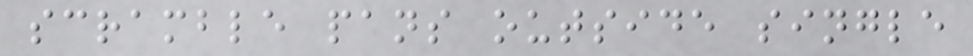scramble pans outside single
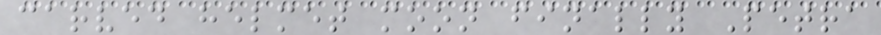carved helmet moon finally Petra
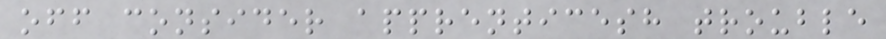off consider apprenticesh trouble
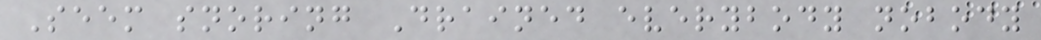Seem snoring Drained everybody nobody
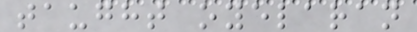taught oyelaran
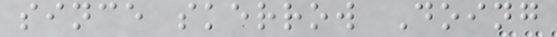since skerrow Doing
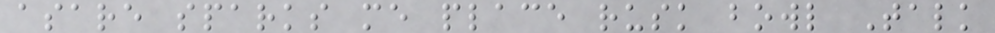asare sparks me place rusk bowl Talk
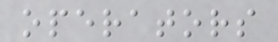operators
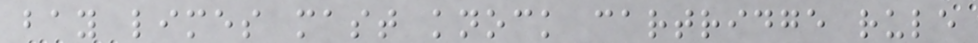bay limes mast knock cartridge rule
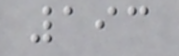193
